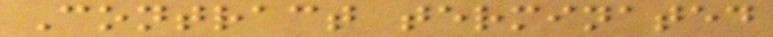Contract terminated
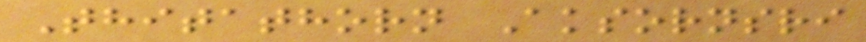Thitathorn Aksornsri
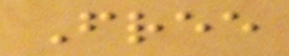Free
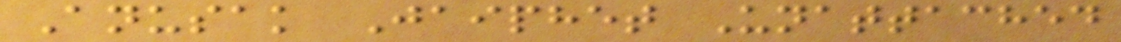Anusak Jaiphet Unattached
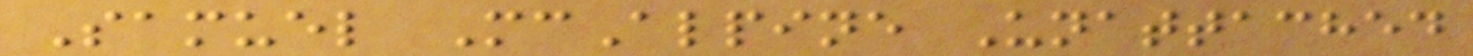Samuel McAlpine Unattached
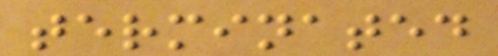terminated
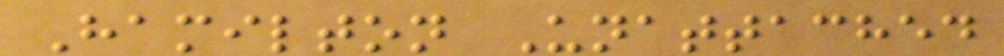Hamilton Unattached
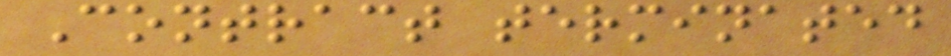Contract terminated
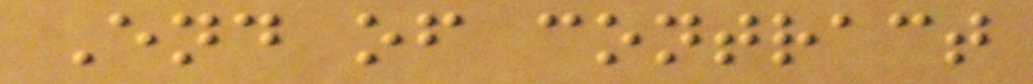End of contract
